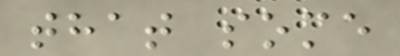that some
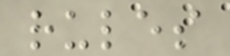rules
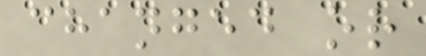changed or
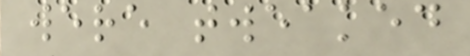were tweaked
